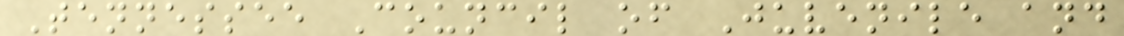Tennessee Council of Juvenile and
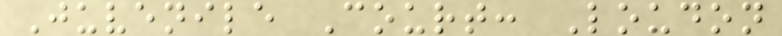Juvenile Court: Loudon
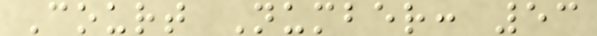Court Number: 53
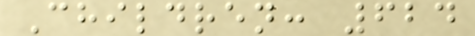Children: 624
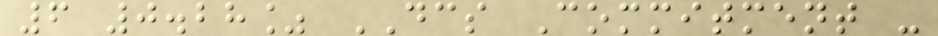6 0.28% DCS Commitment -
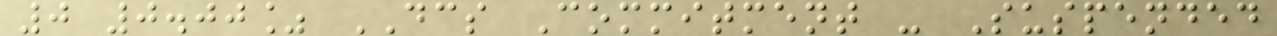0 0.00% DCS Commitment - Suspended
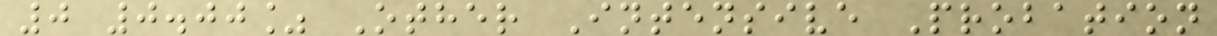0 0.00% Other Intensive Probation
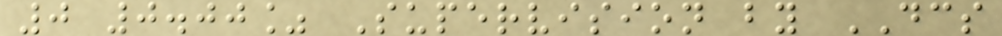0 0.00% Supervision by DCS
